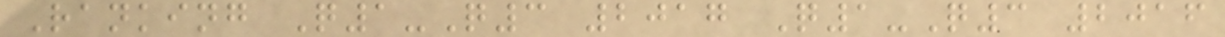Ranking Q1-Q3 2017 Q1-Q3 2016
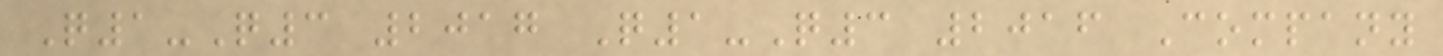Q1-Q3 2017 Q1-Q3 2016 Company
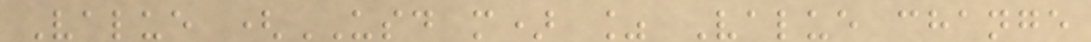Value (USD m) % Value change
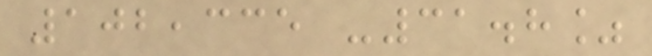102,335 -31.8%
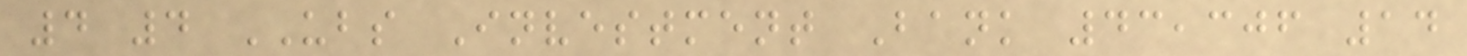4 4 UBS Investment Bank 43,306 14
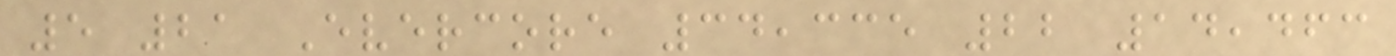5 21 Evercore 34,335 22 14,463
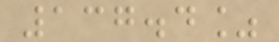137.4%
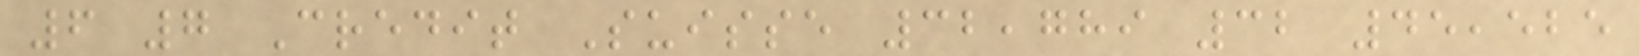6 7 Credit Suisse 32,789 32 45,525
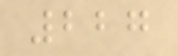227
